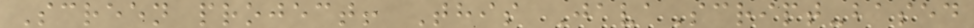Screen project! This JavaScript-based
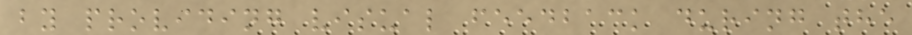by providing visual feedback during the
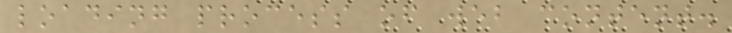loading process of web content.
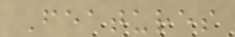Features
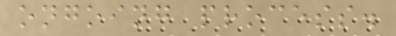ongoing process.
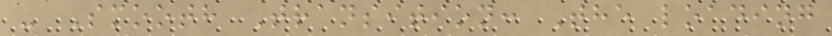- Smooth Transition: The loading
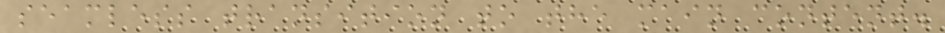seamless transition to the main content.
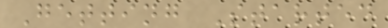Getting Started
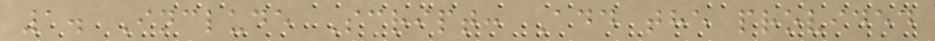1. Include Script: Add the provided
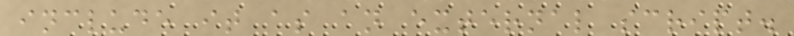include it as an external script.
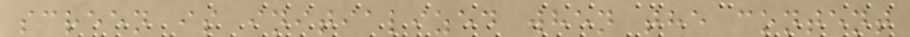screen is initialized when the content
